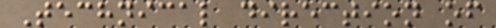Technical direction of
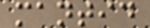mantid
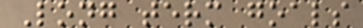Long term goals
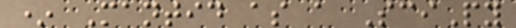* Mantid as a SciPy
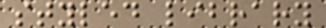styled library
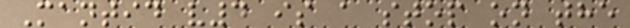Mantid v4 is a stop on the
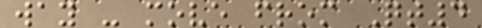way - move from Qt4
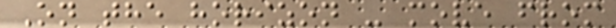On the horizon - move from
